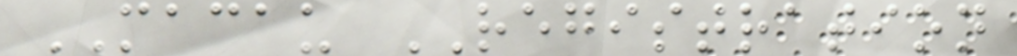MACAU REGISTRATION
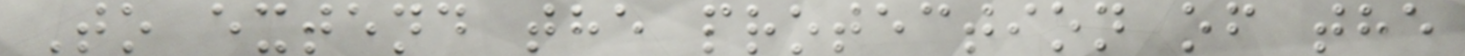To extend the protection of the
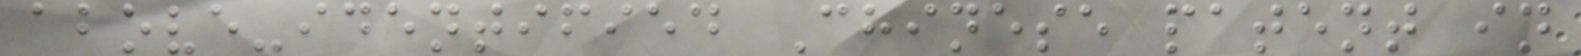above-identified Chinese patent in
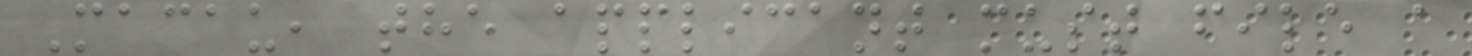Macau, the applicant must file a
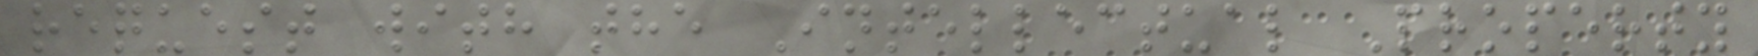request with the Intellectual Property
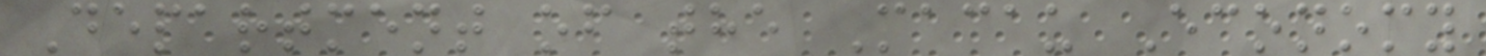Department of the Macau Economy
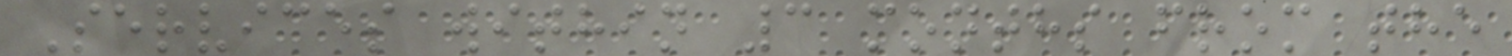Services within 3 months from the
